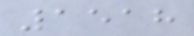1518
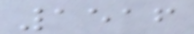1516
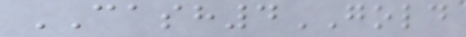CASH4GOLD
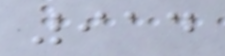914
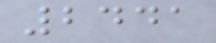2441
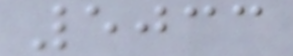5033
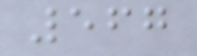567
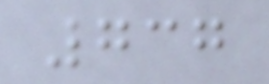737
